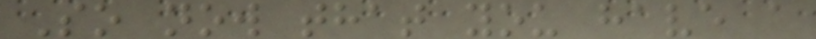So now that you have a
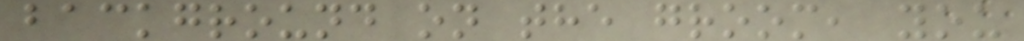background on the groom, you
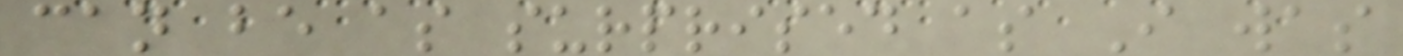can be as surprised as I was
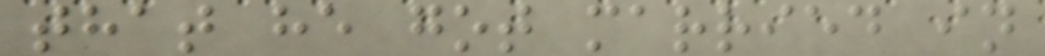that he got married in
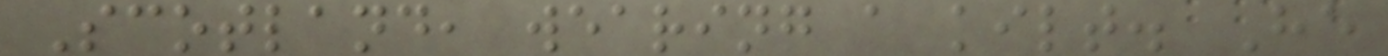Scotland, wearing a kilt. He
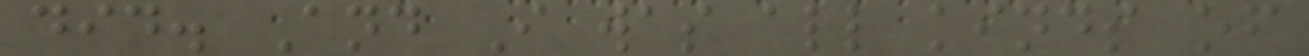did. And I was all kinds of
